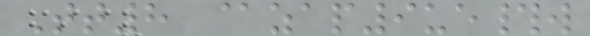Tt8 @zap9ue#w
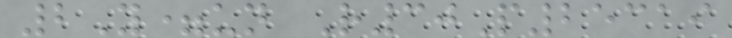2Y=un R30P25319
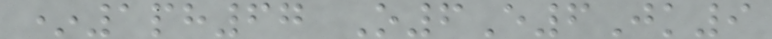*1ph67 O6E6Jk9
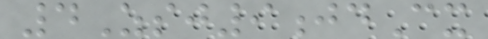4Zsj9jdCx
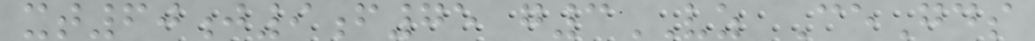xt60j9f75 g3VZ CeGds
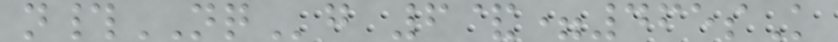n#NQg 6&=465sK
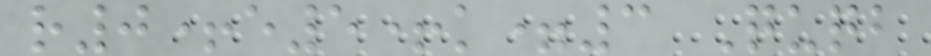r0+e5+k=3 Quqb
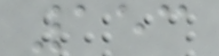153
